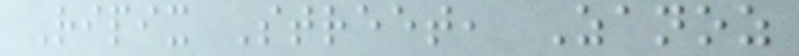Ripix Street, Zanoz
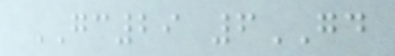GC29 6GD
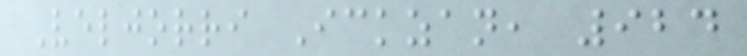Veljorri Ickzan, 924
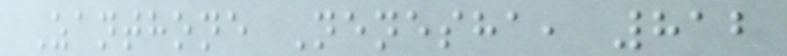Zanthone Nenesha, 812
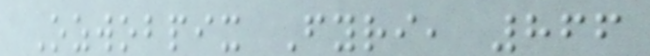Ozwobpix Fyri, 866
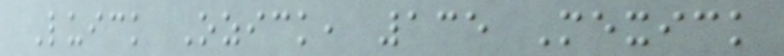Luick Ozick, 135 Mexick
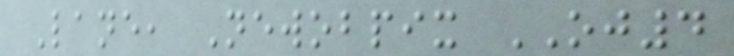Lane, Newobpix OJ4
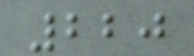220
